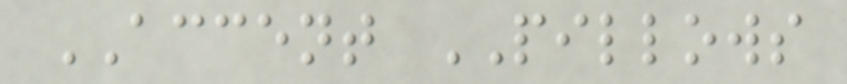ACCENT PILLOWS
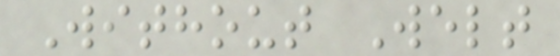Without Welt
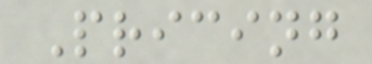Pricing
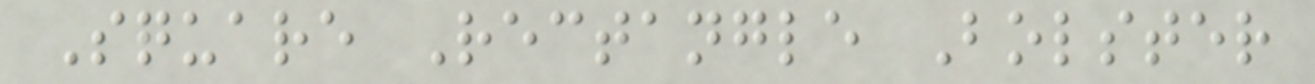Square Rectangle Bolster
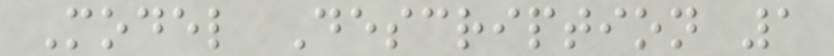Model Description 1
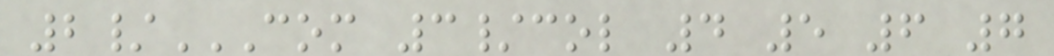2/COM 3/COL 4 5 6 7
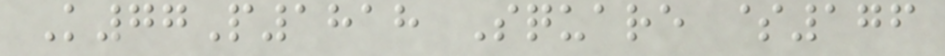K77P1818 Square $176
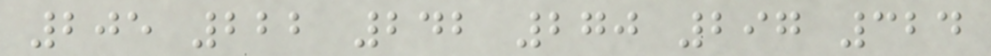205 222 242 270 297 324
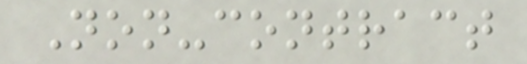Non-contract
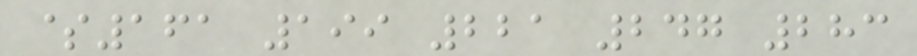$161 199 221 247 283
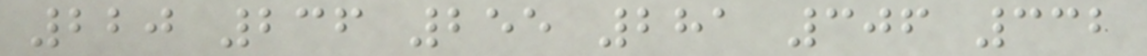220 236 255 281 306 332
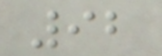92
